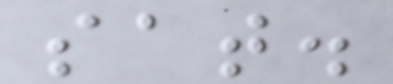sat.
